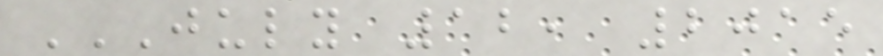JULY 12, 2015
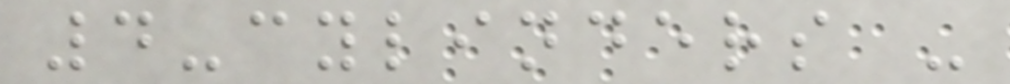4-cylinders -
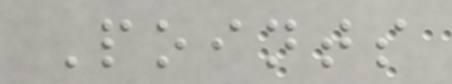Points
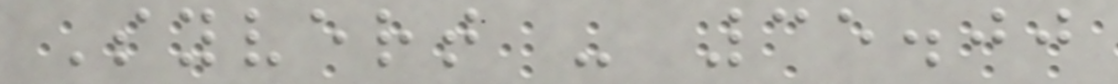Syvert - 35.00
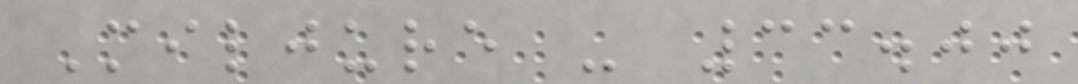Miljure - 33.00
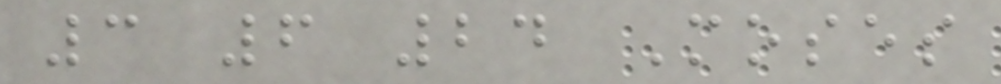3 6 24 Moses
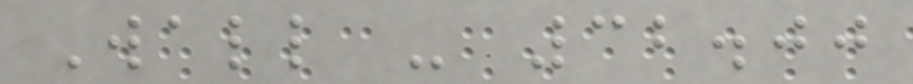Wall - 32.00
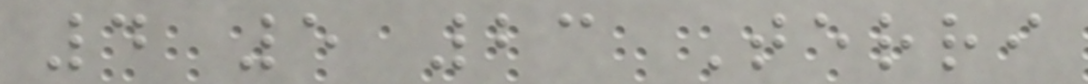4 5 23 Terri
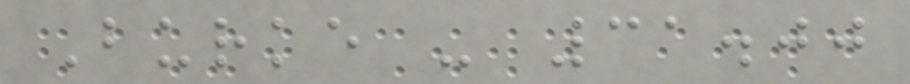Burke - 31.00
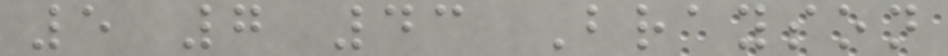5 7 43 Brayson
